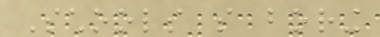Schools so boring
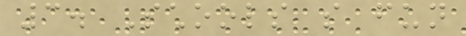3. Schools so fun
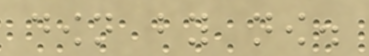down by now.
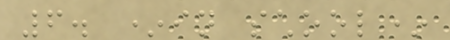6. *in school*
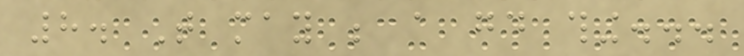8. That may be a good thing...
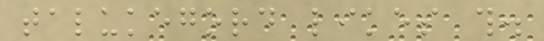talukegord likes this.
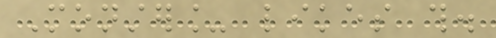Monster_ likes this.
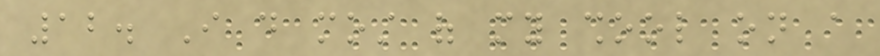12. I do most of my shool on a
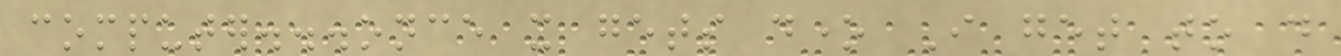computer...once it gets done I get to do
